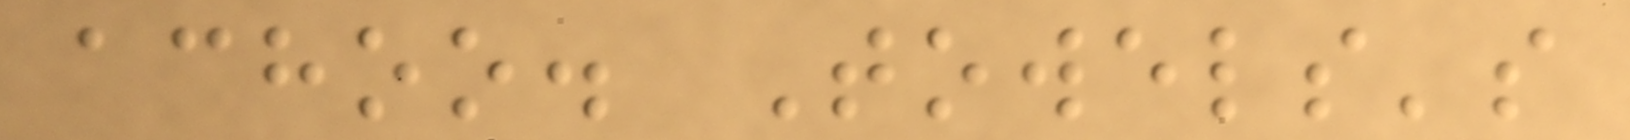achoo. Towels's
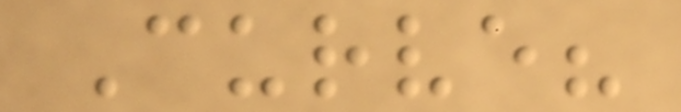Curve?
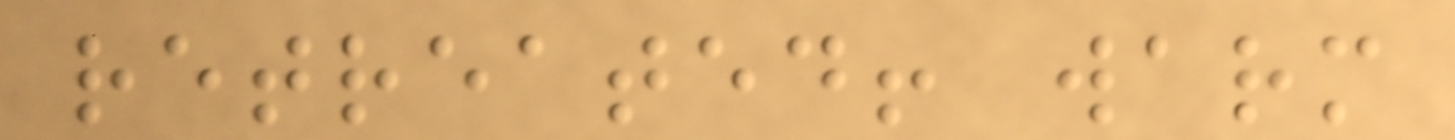retreated! warm
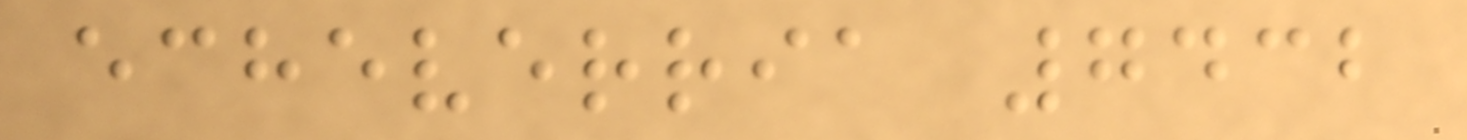echeverria 7432
